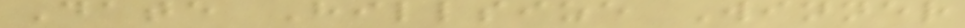Date Hillsize Winner
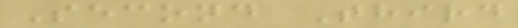Second Third
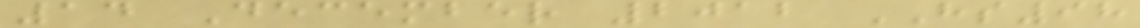14 December 2012 HS98
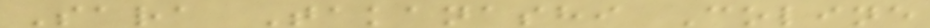Sara Takanashi Coline
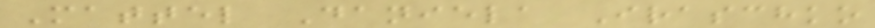Mattel Daniela Iraschko
